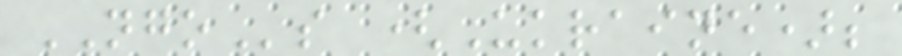NGOs (Ukraine);
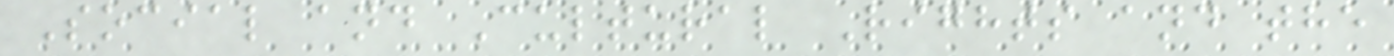Social and Cultural Rights and the
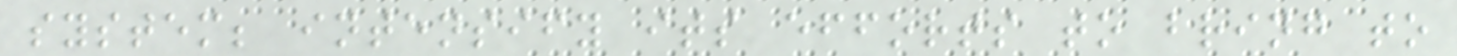system; intensify its efforts to bring to
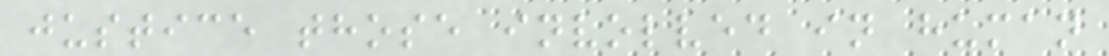justice those involved in human
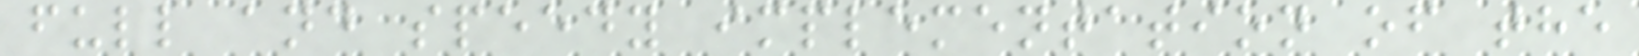full and speedy implementation of the
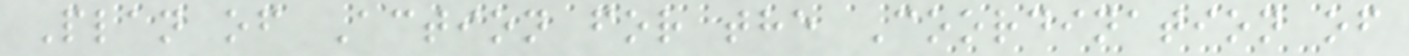Plan of Action for the Coordination of
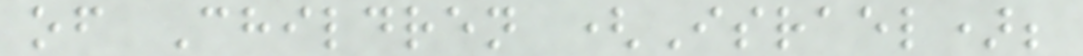of Children (Israel);
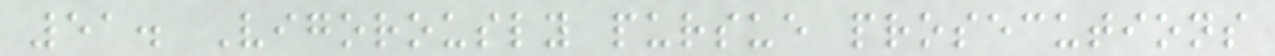51. Vigorously pursue prosecutions
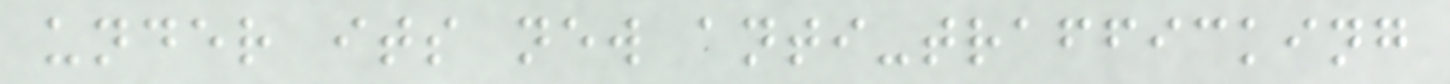under its new anti-trafficking
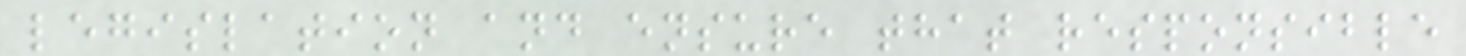legislation and ensure that responsible
